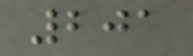201
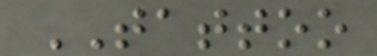TATTOO
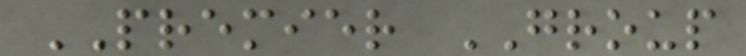PREMIER GROUP
